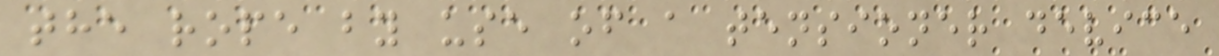the rope by use of a tensioner device
